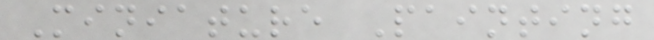Miniature Painting
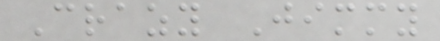Crazy Jimmy
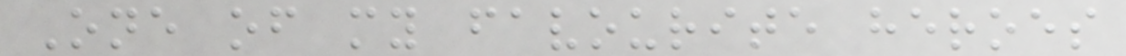One of my favourite heroes
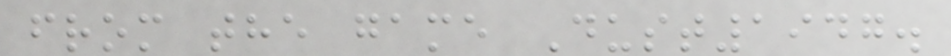from the game Dust1947.
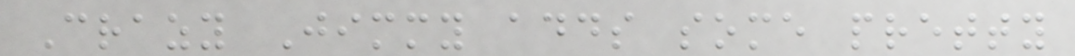Crazy Jimmy adds some pretty
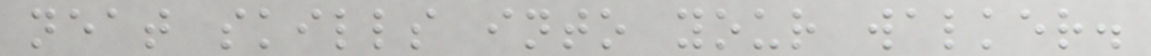neat skills into your walker.
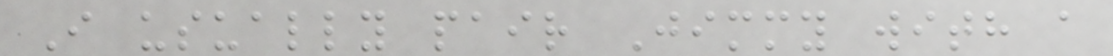I usually pair Jimmy with a
